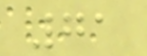71
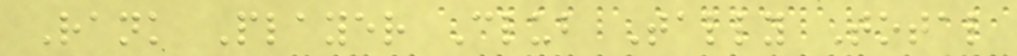Rank Player Club Tally Total
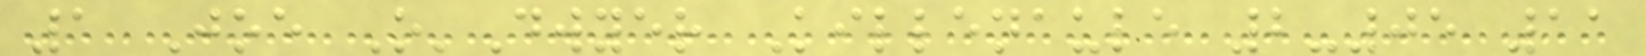1 Joe O'Dwyer Killenaule 2-05 11
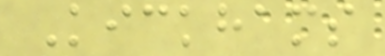Kickhams
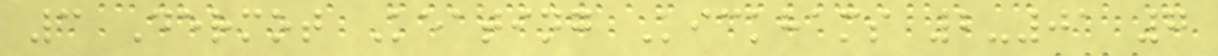3 Dermot Keating Kickhams 2-01 7
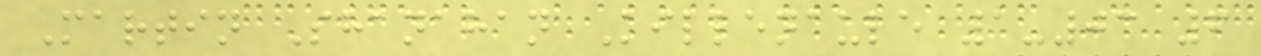Martin Shanahan Killenaule 1-03 6
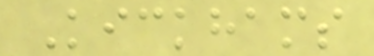Kickhams
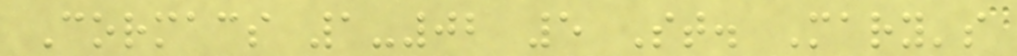Cormacs 1-02 5 St. Mary's
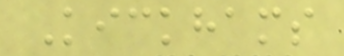Kickhams
